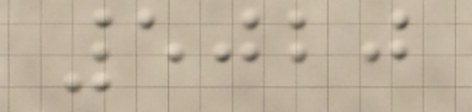5020
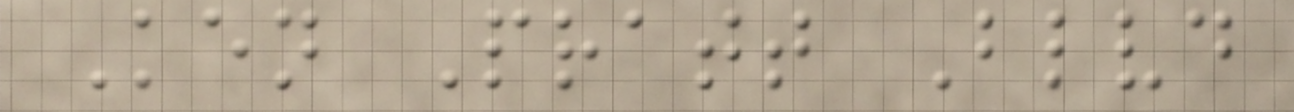Ken Pratt Blvd
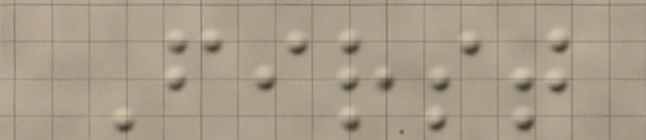First
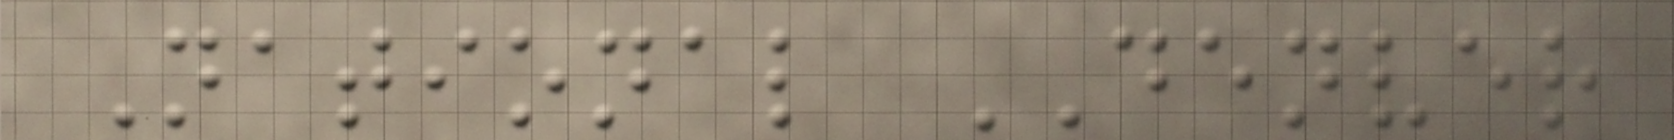National DENVER
